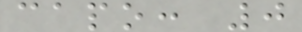capo: 0
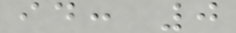id: 0
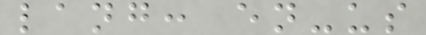lang: en-us
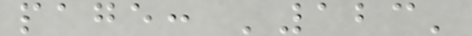page: '123'
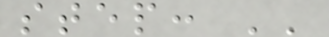step: ''
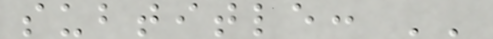subtitle: ''
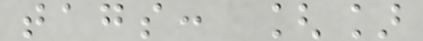tags: []
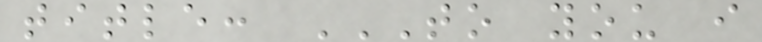title: TO YOU I
